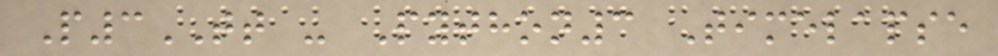P3TT - Python3 Timelapse
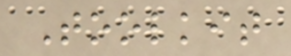Toolkit
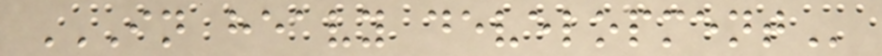IN HEAVY DEVELOPMENT
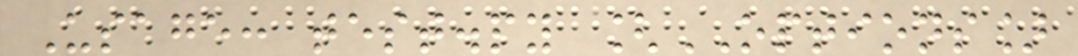Usage: test.py [OPTIONS]
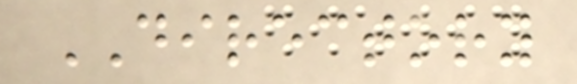DIRECTORY
